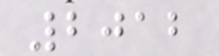2012
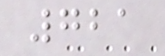721
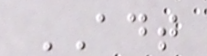ADT
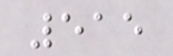515
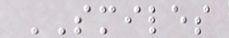SMILES
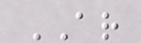AR
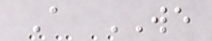A WE
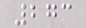273
